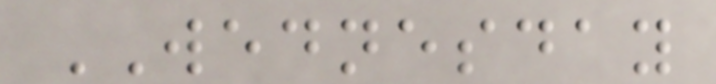WEDNESDAY
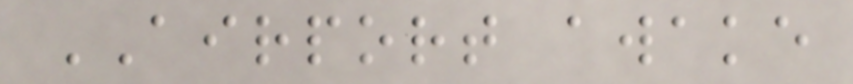AIRPORT awake
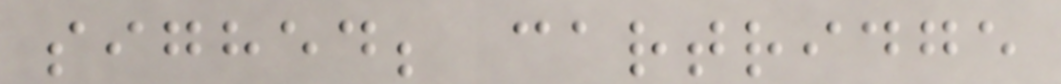sighed; cartridge
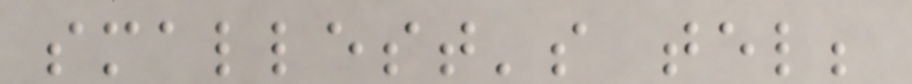smallest's tel;
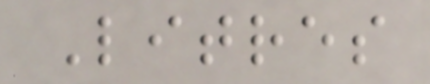Litres
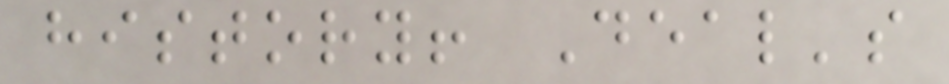history! Deal's
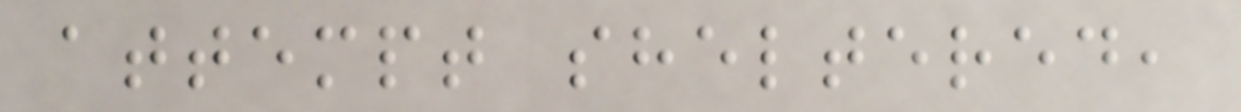attempt sheltered,
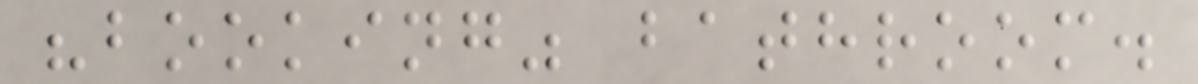"booking" bathroom.
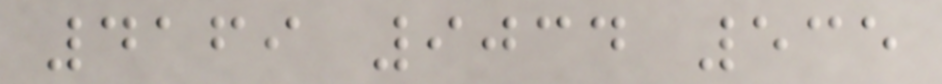4169 9034 535
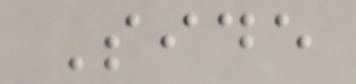Side
